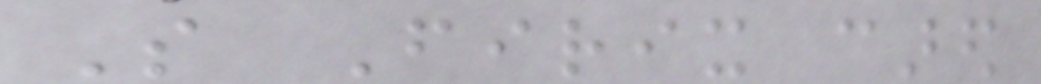So Firix cared
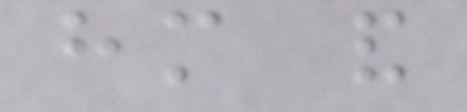him and
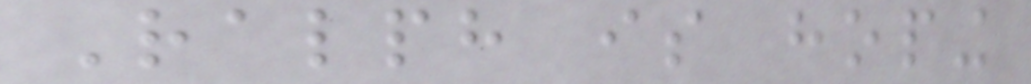Ralph is hoping
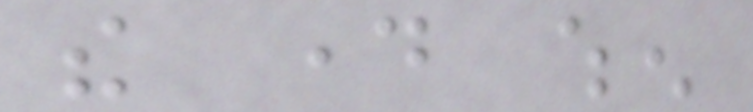the day when
